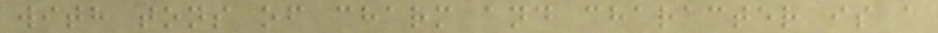with tons of charm and character is a
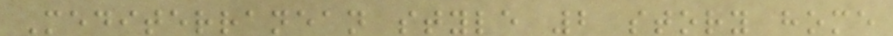Mediterranean style 2 story home
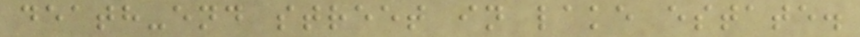death-end street in lake estate.
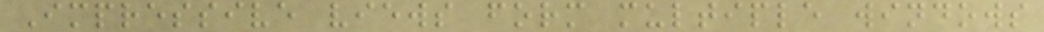Impressive views form multiple windows
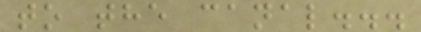to the canal...
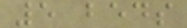5 beds
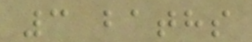3 baths
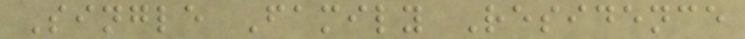Single Family Residence
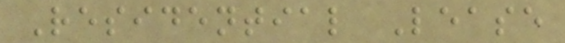Residential Lease
